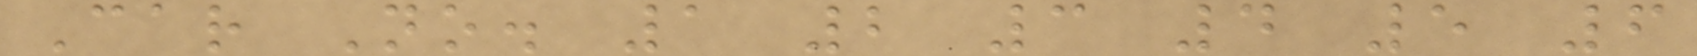Car No. 1 2 3 4 5 6
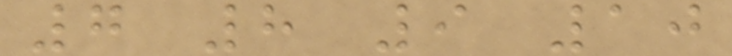7 8 9 10
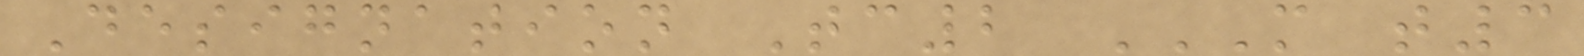Designation Tc2 M T3
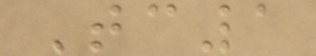Tc1
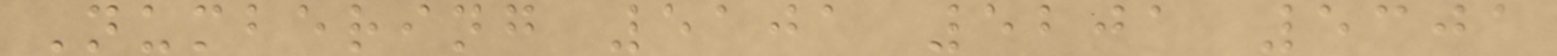Numbering 5101 5201 5301
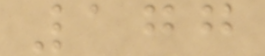177
